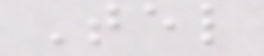Tel
